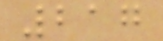217
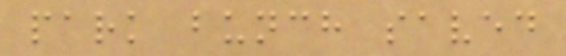park bunch saved
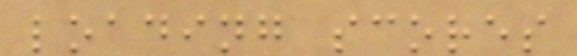loading scores
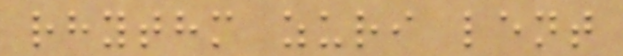rhythm zuri lent
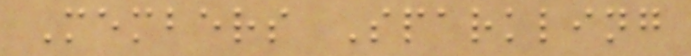Members Sparkling
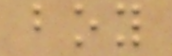boy
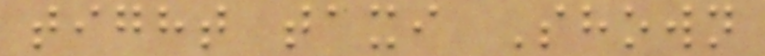tight taxi Shown
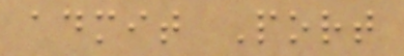admit Port
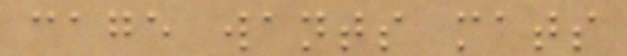cage wants mats
